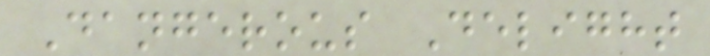Dangerous Delight
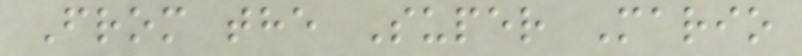From the Super Mario
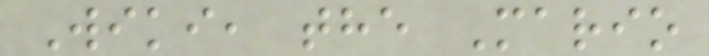Wiki, the Mario
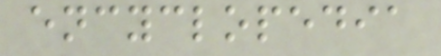encyclopedia
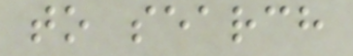to search
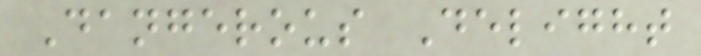Dangerous Delight
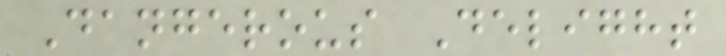Dangerous Delight
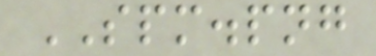SPM.png
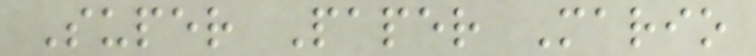Super Paper Mario
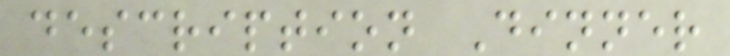description Dinner
